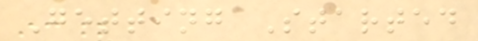Getting Started
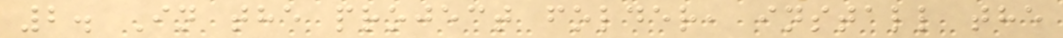2. In the project folder, install the
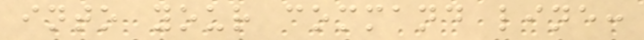into your command line:
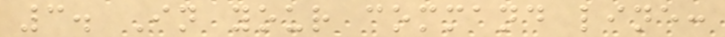3. In your command line:
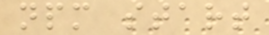npm start
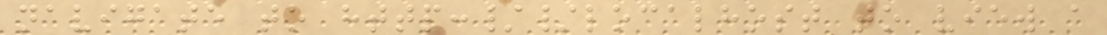navigate to http://localhost to view a
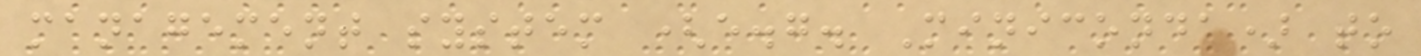management system (e.g. Miniconda) to
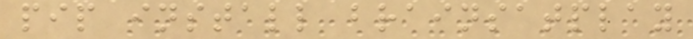pip install brainsatplay
